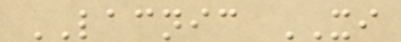LACNIC XI
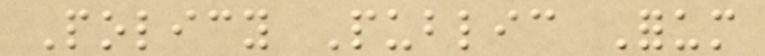Policy Public Forum
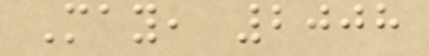May, 2008
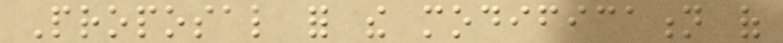Proposal for the modification of
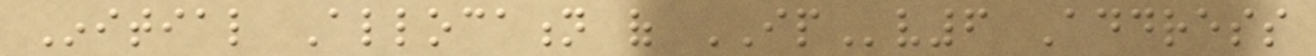Initial Allocation of IPv6 Address
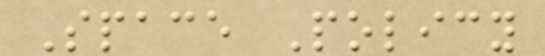Space Policy
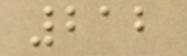212
